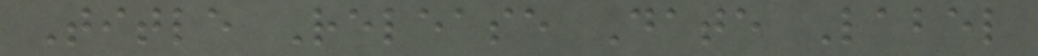Title Release Date Label
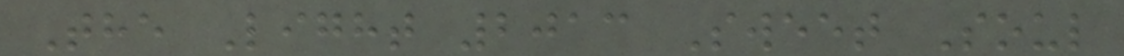The Light 2013 Sweet Soul
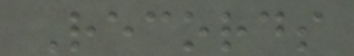Records
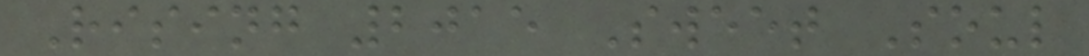Rising 2015 Sweet Soul
